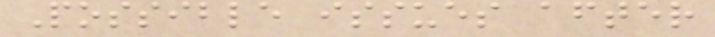Possible issues after
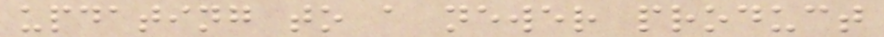updating to a newer product
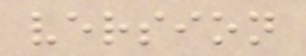version
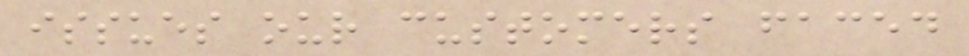issues our customers faced
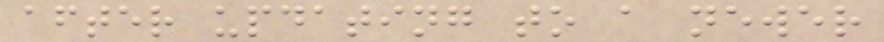after updating to a newer
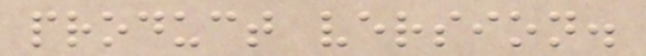product version.
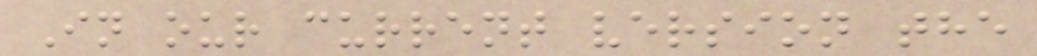In our current version the
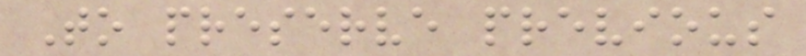To preserve previous
